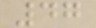47
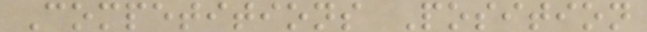Competitions Position
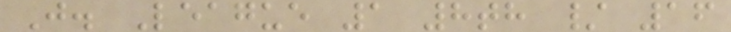J. League 1 8th / 16
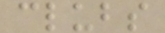clubs
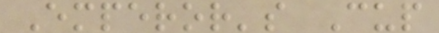Emperor's Cup
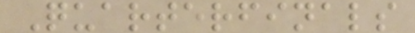Quarterfinals
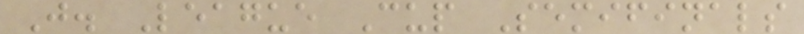J. League Cup Semifinals
